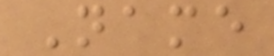Name
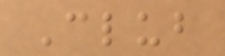Club
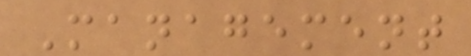Management
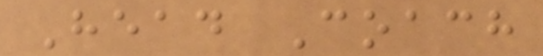Head Coach
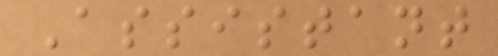Assistant
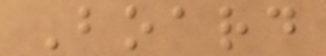Board
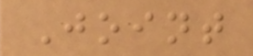Joint
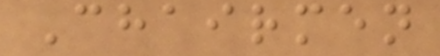Chairmen
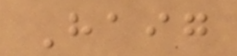Haig
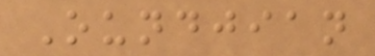Oundjian
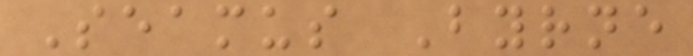Seamus Byrne
